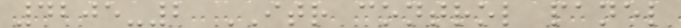4205-2 ITR control panel
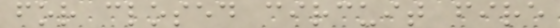for closed circuit fire
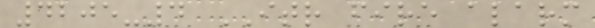4205-4 ITR fire alarm
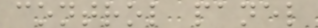control panel
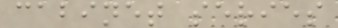cabinet series
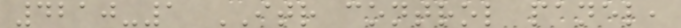4210-1 ITR control panel,
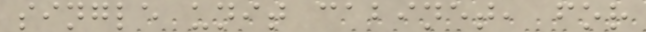single unit cabinet, for
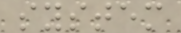system
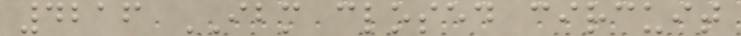4216 IBM closed circuit
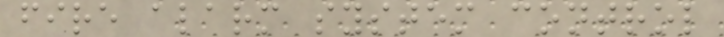fire alarm system control
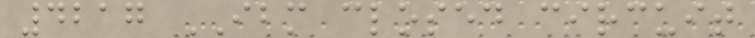4217 IBM closed circuit
